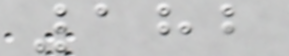182
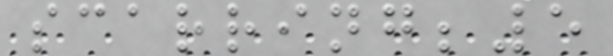scarring;5
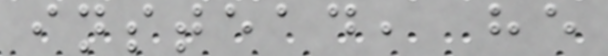instead, he
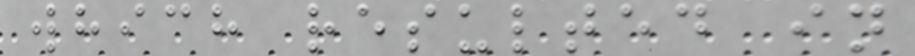which resulted in
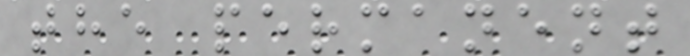the permanent
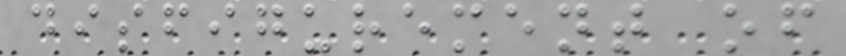disfigurement of
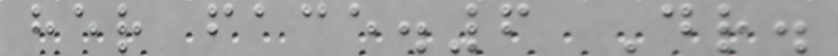her face.6 Dr.
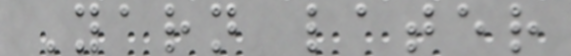Yarn later
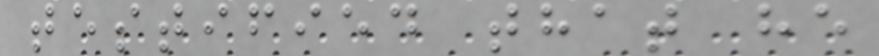testified that he
